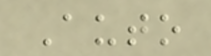Auto
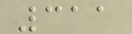311
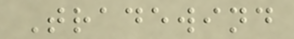Tradewind
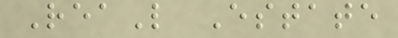ReaL Estate
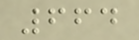664
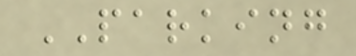PARKING
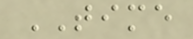TIME
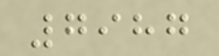7987
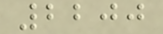2200
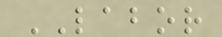LABOR
